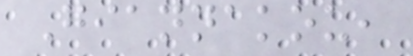Giannakou,
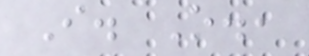I. O.,
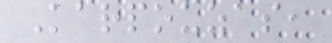Karpouzas,
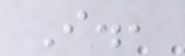I.,
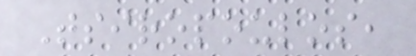Tsiropoulos,
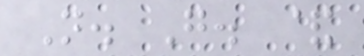N. G. &
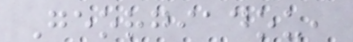Georgiadou,
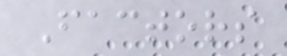Factors
